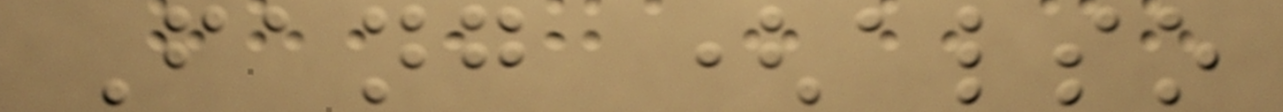Fang (also
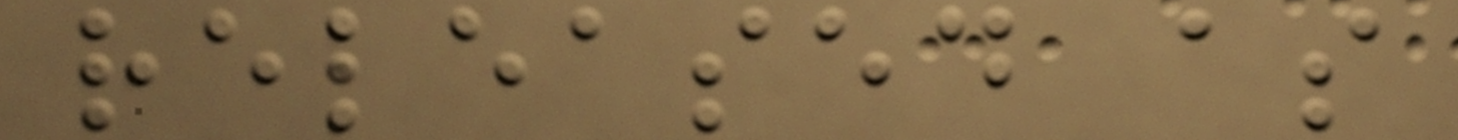released as
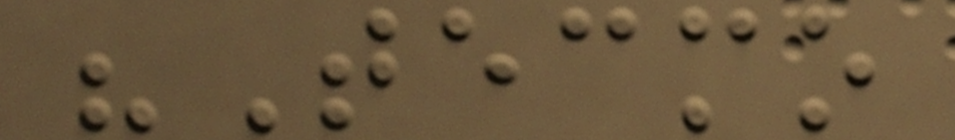"Tecmo
